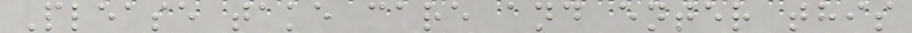Please take care and enter this
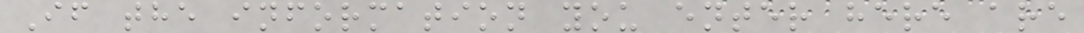If the information you enter here are
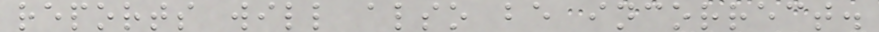reports will also be incorrect.
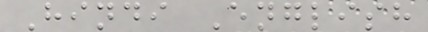Hindi English
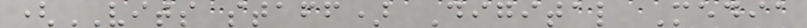(VITS staff) Digital Media
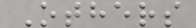Others
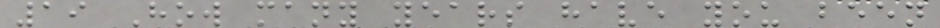19 How many years have you been
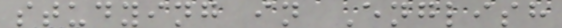studying in English
